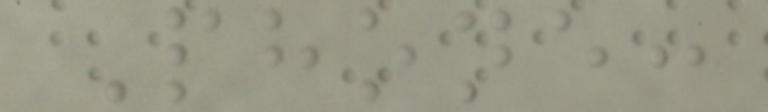Phone:
